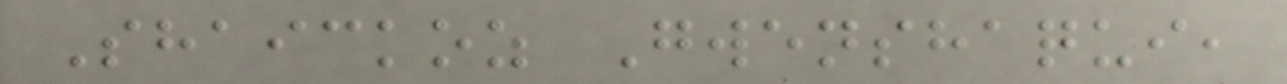Shaickoz Gwenshaqui,
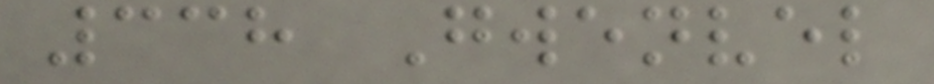338 Gwenvel
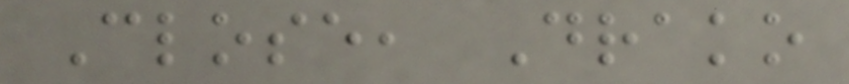Close, Drako
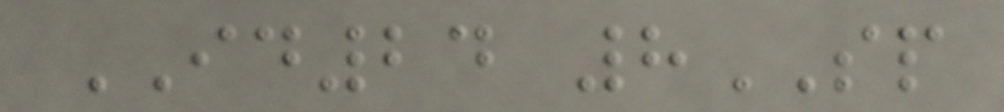ID24 8SP
